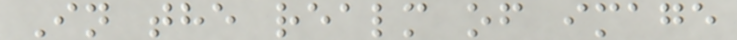In the realm of image
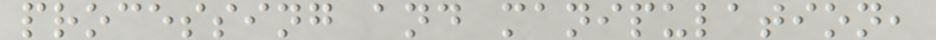processing and manipulation,
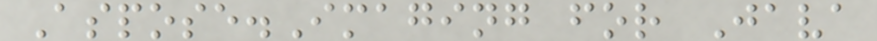Aspose.Imaging for Java
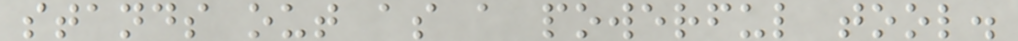stands out as a powerful tool.
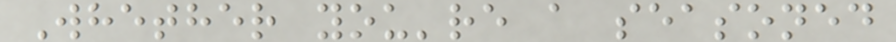Whether you're a seasoned
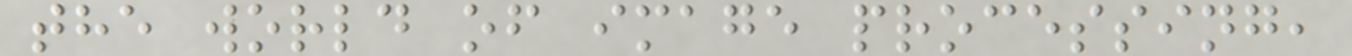the world of image processing,
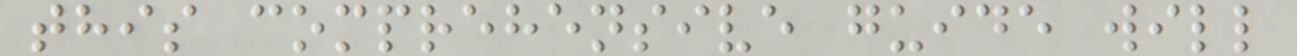this comprehensive guide will
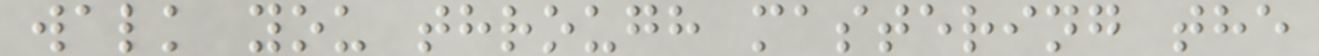walk you through mastering the
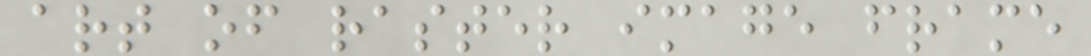art of raster image frame
